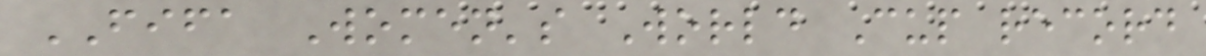FIFA Women's World Cup record
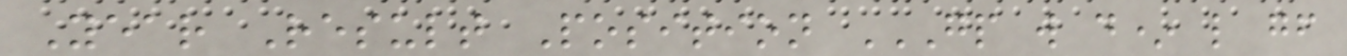Year Result Position GP W D* L GF
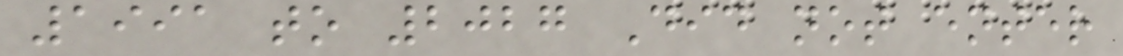1991 to 2027 Did not enter
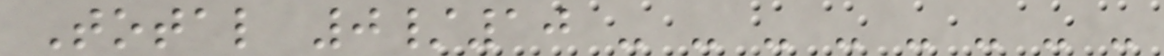Total 0/10 - - - - - - - -
